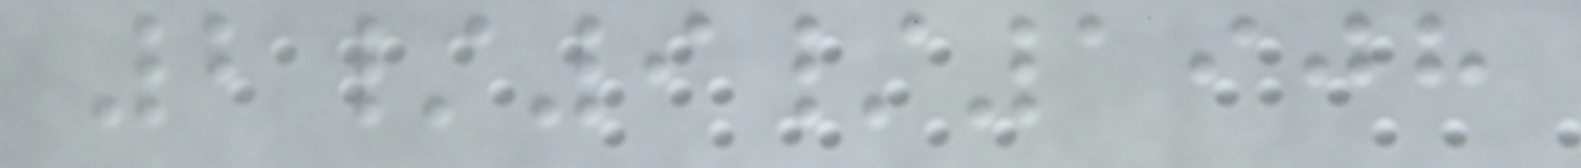2/9/1908
